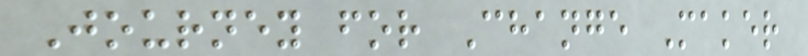Journey for Change Maker
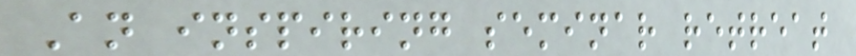An inspiring seminar retreat
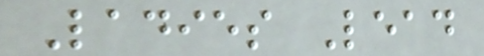Ladies Lead
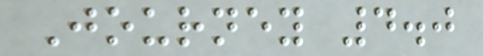Journey 4.0
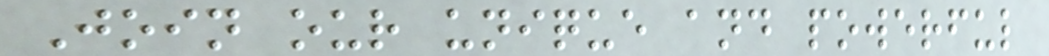Join our unique and powerful
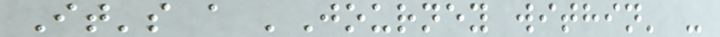It's a 'Journey within' -
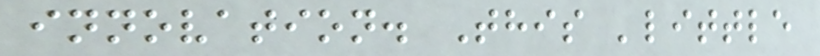innovation. This 'little
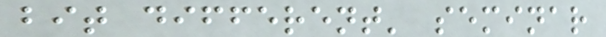bit different' seminar
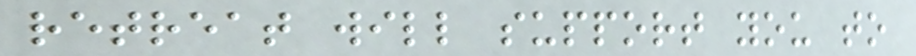retreat will support you to
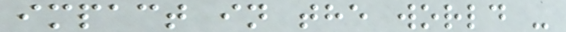impact in the world -
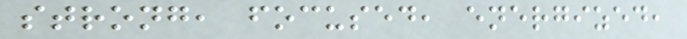strong, focused, energized,
